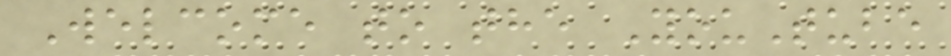Welcome to the YouTube
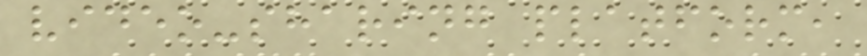video-sharing platform,
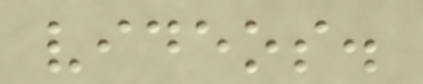videos.
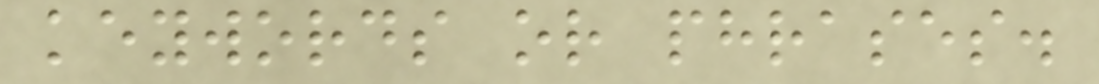keywords or phrases.
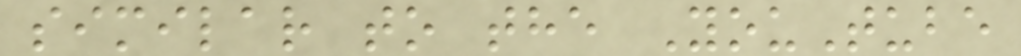similar to the YouTube
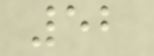52
